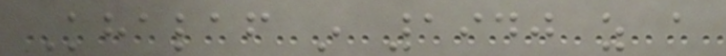Khalaf in 1940 as a
